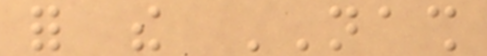for the NASH
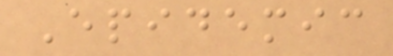Epidemic
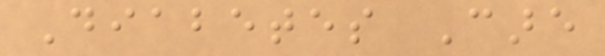Diabetes Care
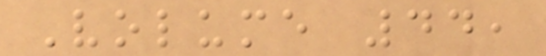Volume 44,
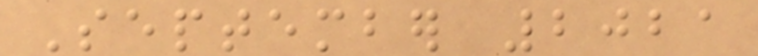September 2021
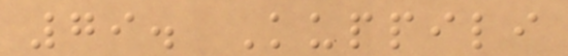79. Kuppili
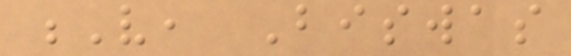V, Biswas
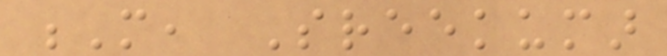M, Sreekumar
